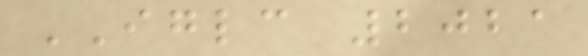IGLC 2021
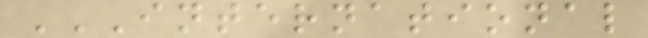INTERNATIONAL
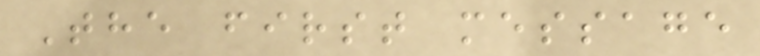The first message
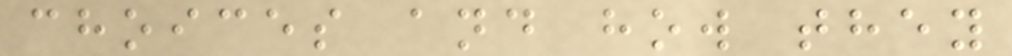choices and how they
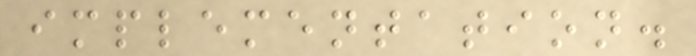implementation.
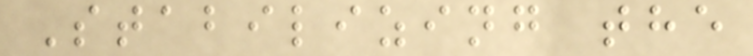Stabilizing the
